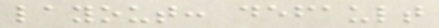layout: default
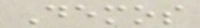Demos
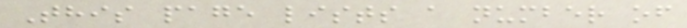This page lists a number of
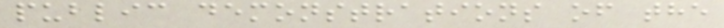public demonstrations of the
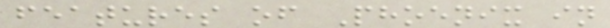features of Phoenix in
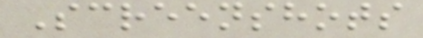Screenshots
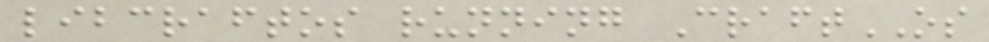libcraftos running CraftOS
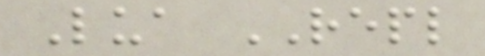Lua REPL
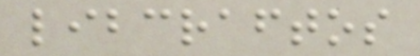libcraftos
